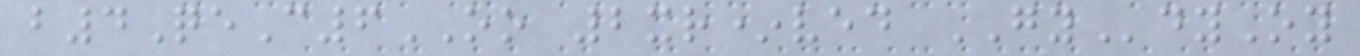b4QeC6OO 2xr*ved GYdyOy
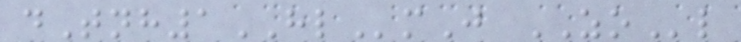dTnh1HLmJ ZOl
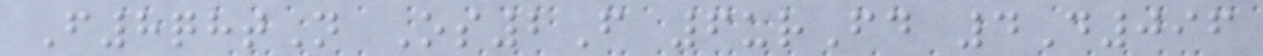F8qhtN Os2F 6urFd 4D096
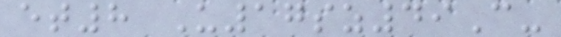et8 U17sz49C-
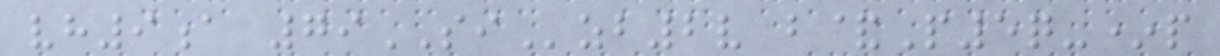vh9a 79SIzb2v b&P5q-*p
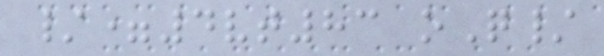/=4vt83 oQ/
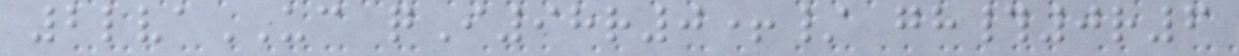2lvaUC qI98r0+/ gh#0r6
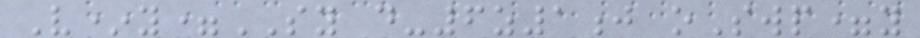V*y=SY d-6z1j oSwp=y
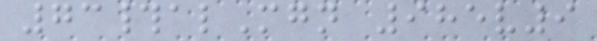73#alMgn 985v9
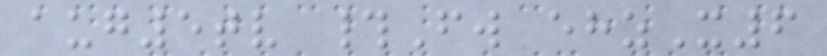aug5tv #Fw ehzX6
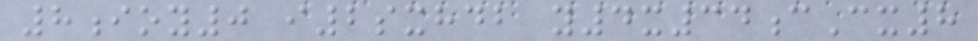8ioy0 i2sxhdb y4x34cCx8
